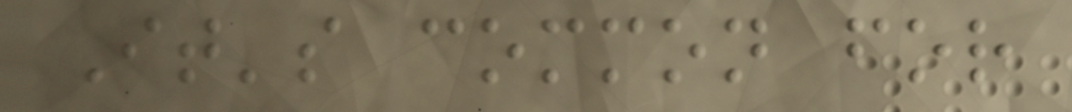It's common for
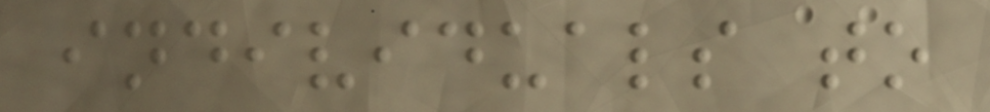individuals to
